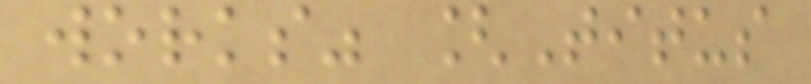works" [Titus
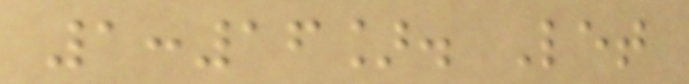1:16]. Let
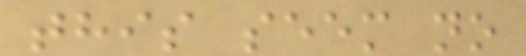this seem no
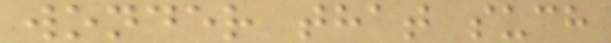wonder that such
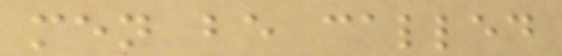men be called
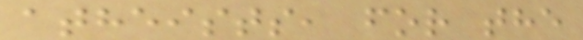atheists, for the
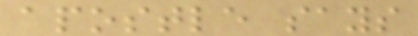apostle says
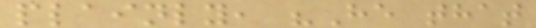plainly, "He that
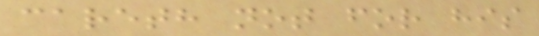careth not for his
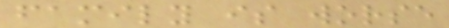family is worse
